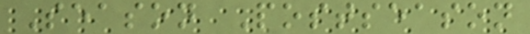Season Postseason
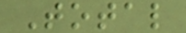Total
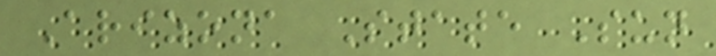Arizona State Sun
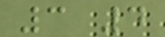3 4
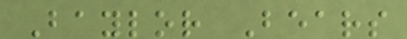Baylor Bears
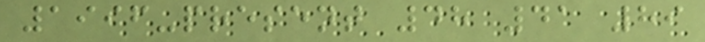1996-present 48 41 89
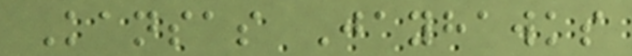Kansas Jayhawks
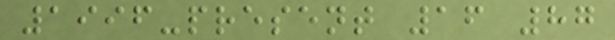1996-present 16 87
